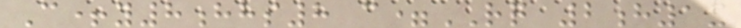C+y8hhs8 c=RQ 2h1x
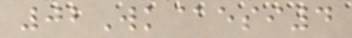02Wk@esi4
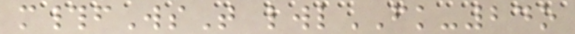m#fWsT lwlFK-24o
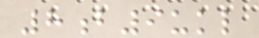8b9ukl
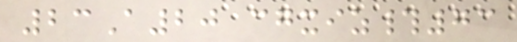23A20 cgxiz#73
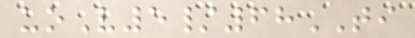uoV5/68TI
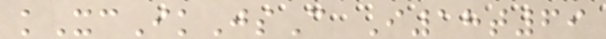kXcIkJsC I18t69
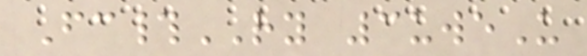Fc#RY 3uweU
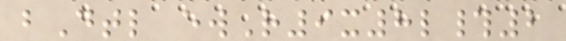bDtl ewR9x8l#2
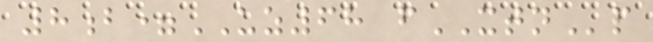8b=UZ68 fXTNp
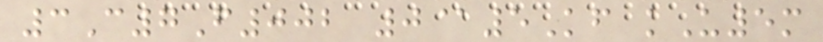3C7F002 0@5Kf kU5m
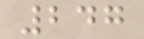247
